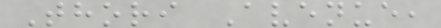Thori Avenue,
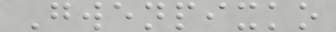Gwenpixko
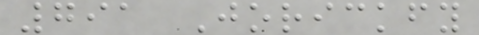791 Jorickfy
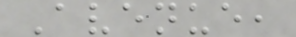Avenue,
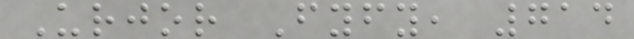Urjor Fyfy, 714
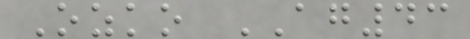Ozko AG43
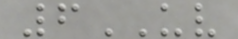6UV
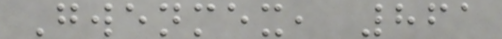Gwenmex, 861
